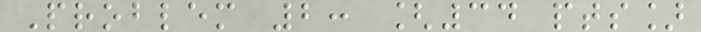Problem 2: [34 pts]
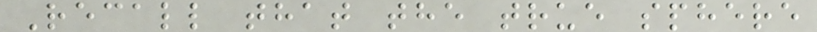Recall that the true sphere
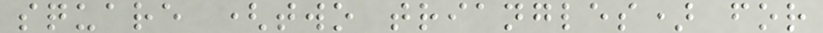square (two triangles) for
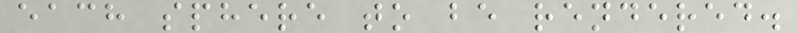each sphere to be rendered.
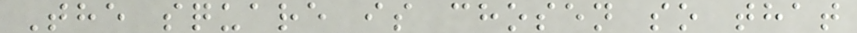The square is chosen so that
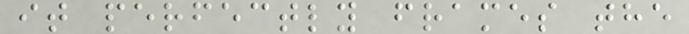it perfectly frames the
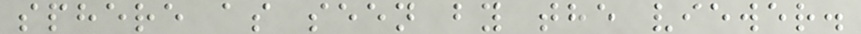sphere as seen by the viewer.
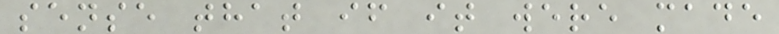sense that if it were made
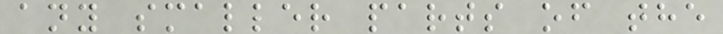any smaller parts of the
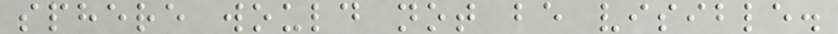sphere would not be visible.
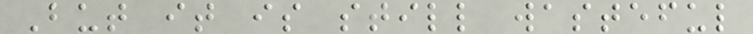But it is still wasteful
